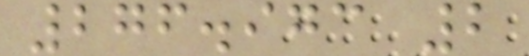276.973 2
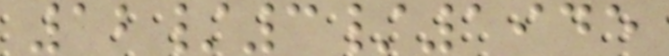12/3/1945
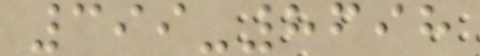399-8698
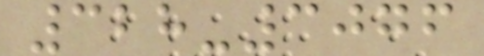328-3076
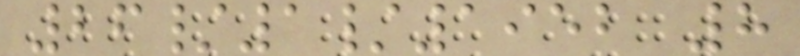26/1/1952 8
